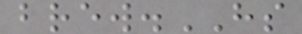brew.HS
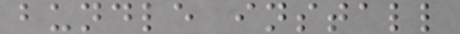bundle install
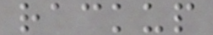rackup
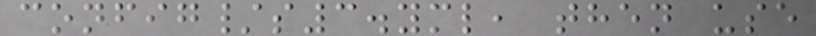config/s3.yml, then use
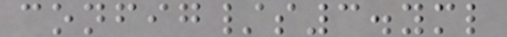config/s3.yml
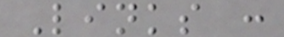Links :
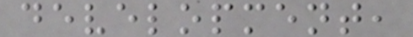development,
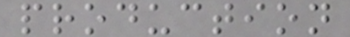production
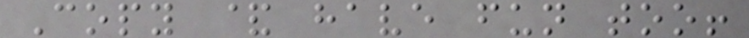Copy & have fun too!
